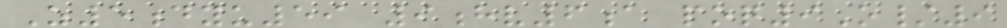Z5dyu59 9hv6a poq9O/9
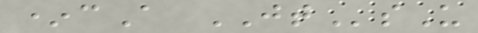*cA JTsU
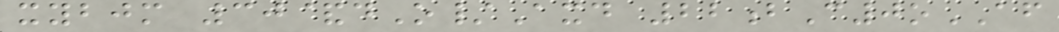xybjm 30&dO/Axd 22bC0oAF
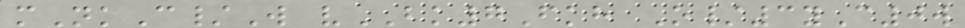mNkC/W vBK7Fkh O/3yC0w
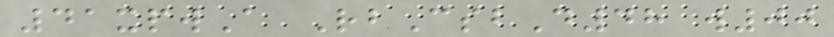41xpwA RbCsbD48 w00
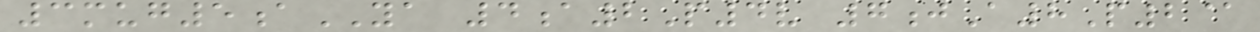3mug5aYA 4a2P4v 7jA8P2@
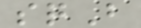sqB
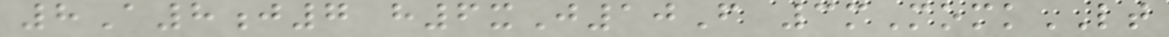8A8j7 h6xJ10F 3mMomkLT
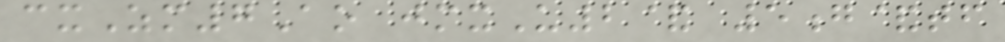cxZm7Ao jmxU2& 5g&tf
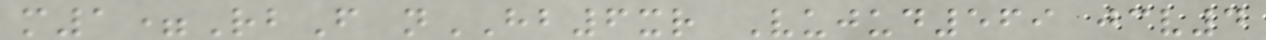m1=RbF nHB6xr Vujud569 jcv4
